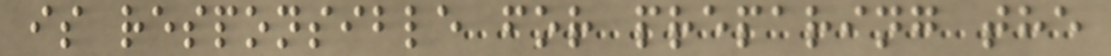is responsible for preparing the
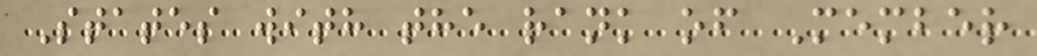States with the rank of Member
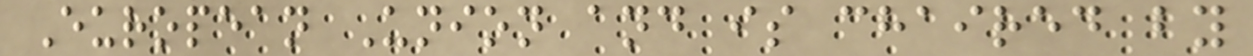European Union and is chaired by
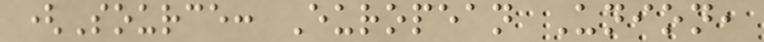(Source: European Union,
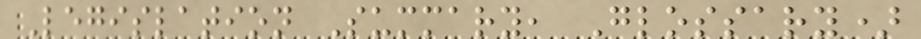Legislation Summary, Glossary)
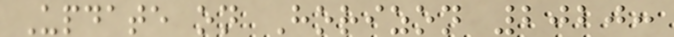Update on Horizon 2020:
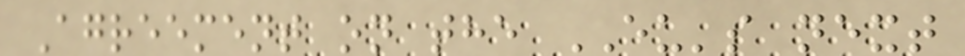Agreement on the EU's next
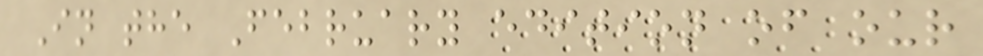In the February edition of our
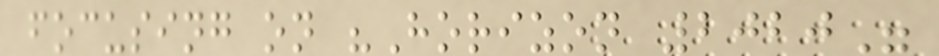focusing on "Horizon 2020"
